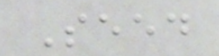Seed
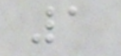1
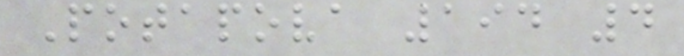Potapova 194 4
